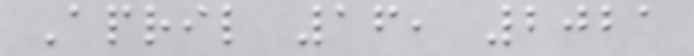April 16, 2021
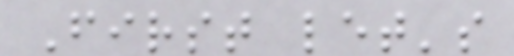First let's
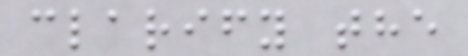clarify the
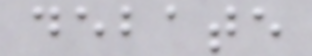debate
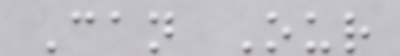Can Our
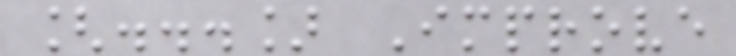[...] Improve
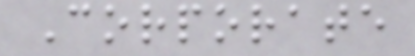Corporate
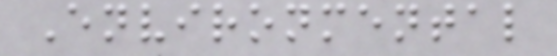Environmental
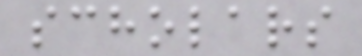scholars
